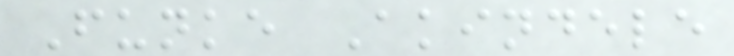Funke Akindele
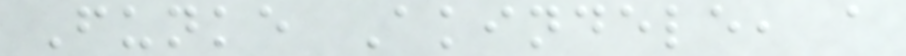Funke Akindele, a
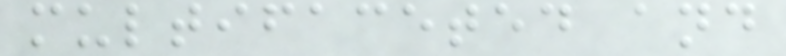multifaceted and
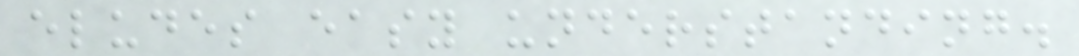eludes easy understanding.
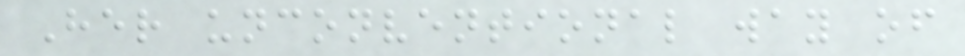Her unconventional way of
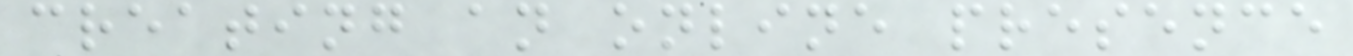creating an online presence
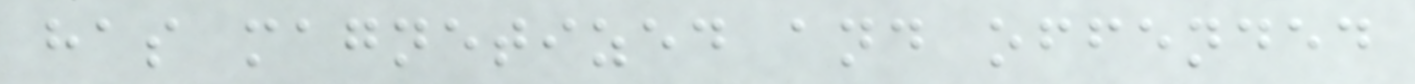has magnetized and offended
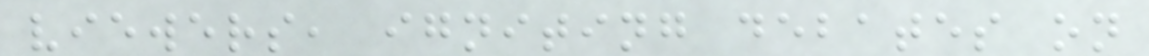viewers, igniting debates on
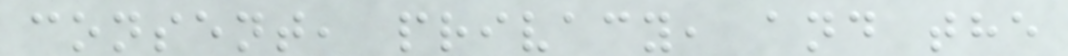consent, privacy, and the
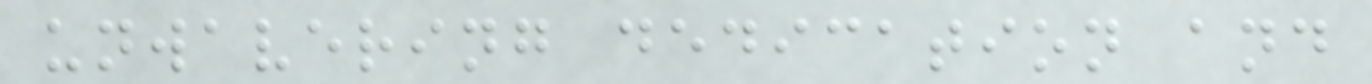unwavering dedication and
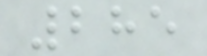285
